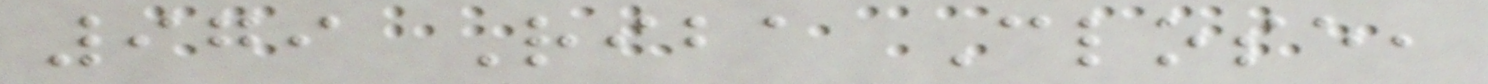979 Riba Close,
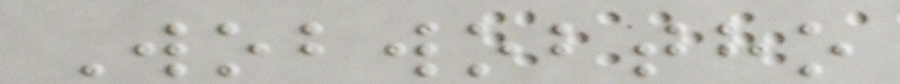Wobwobtho
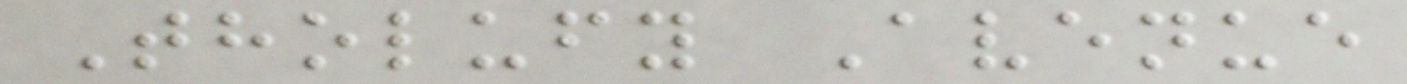Tholufy Avenue
